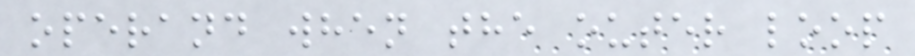operand when the outer loop
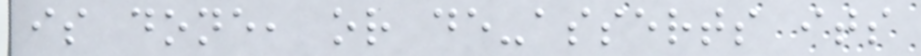is done, or de-asserts its
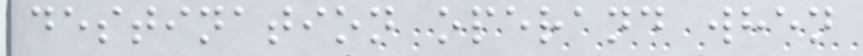destination operand when
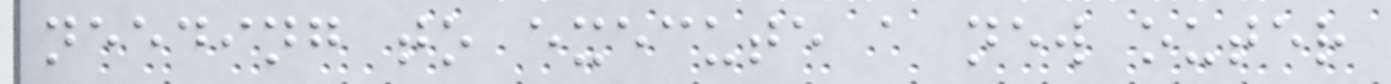needing to execute a new outer
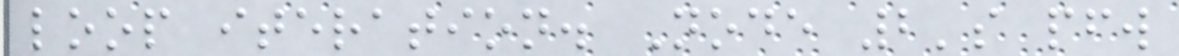loop iteration. Node 2's pfw
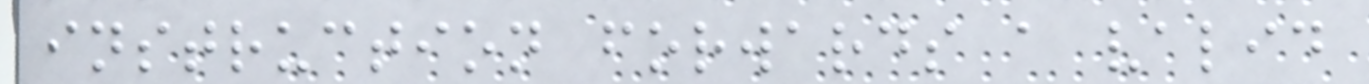instruction forwards a valid
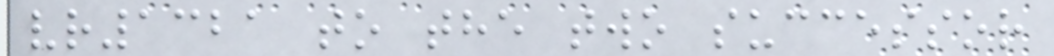vr1321 to the two successor
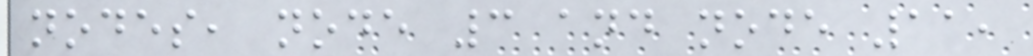nodes, node 3 and node 11,
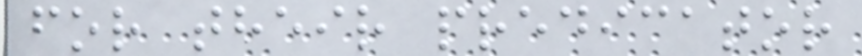for their predicator
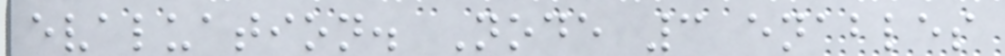evaluation. Node 3 enables
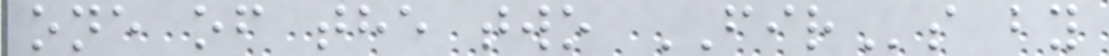one of the two FIRs by
